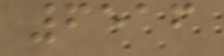6516
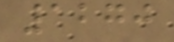1270
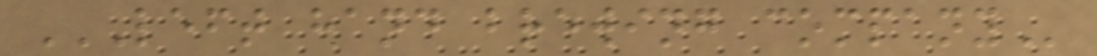LEFT HAND BREWING COMPANY
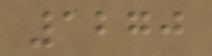1270
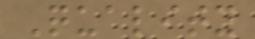Quality
